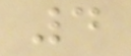4
